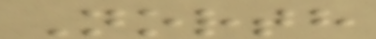North
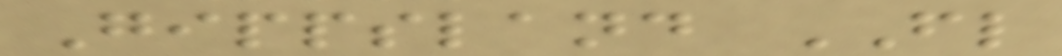Gippsland FL
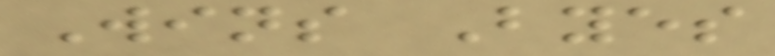Wins Byes
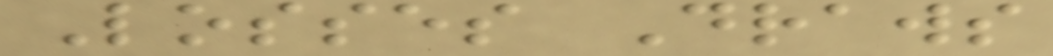Losses Draws
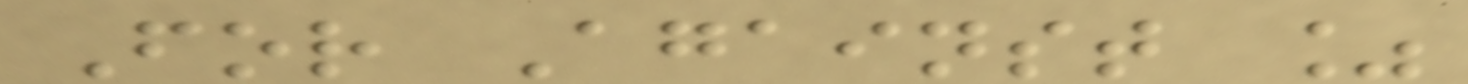For Against %
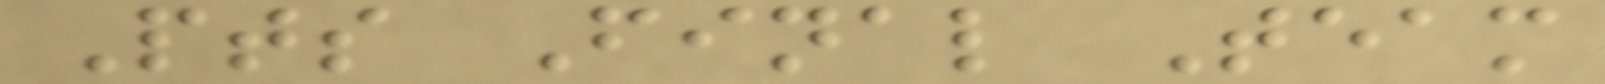Pts Final Team
